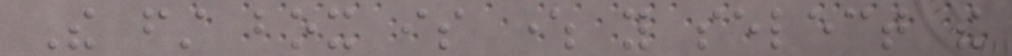The first box is where you select the
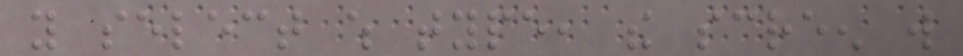you select which type, the screen will
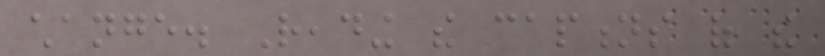change. Reading the captions of the
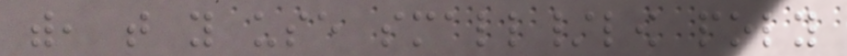with, that you use small/low poly
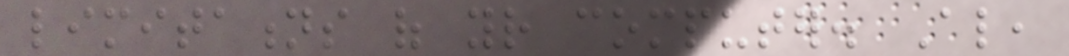limitations of your computer. Also,
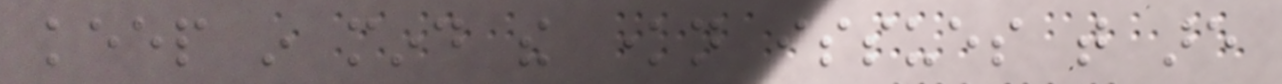keep in mind the known issues that are
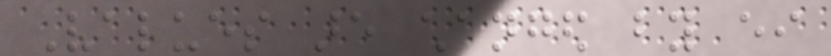Values are changed by either
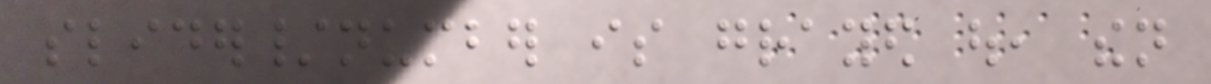slider/number is grayed out, then
